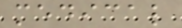medical
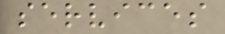services
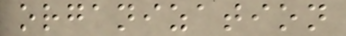organization
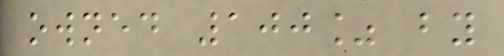owned 100% by
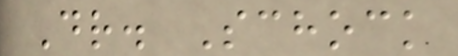Dr. Schock
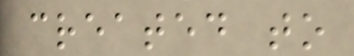created to
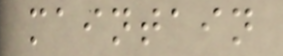maintain
